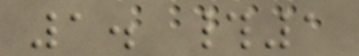1. #1
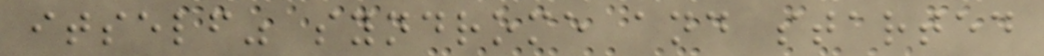itself" syndrome and started
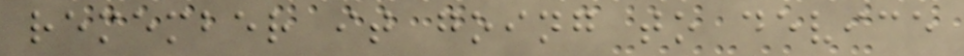remember it going to device
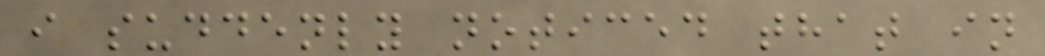i suddenly noticed that in
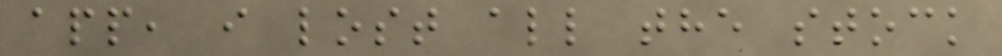app, i lost all the stock
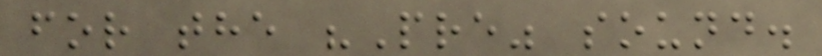for the "Pre" sound.
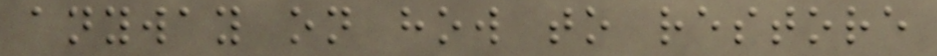anyway on how to restore
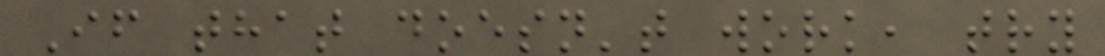If that doesn't work, try
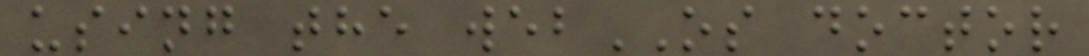using the webOS doctor
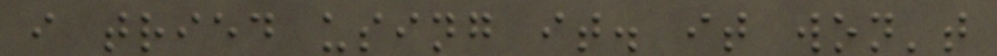i tried using it. it won't
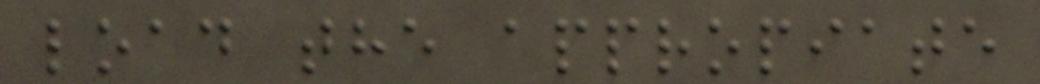load the appropiate
